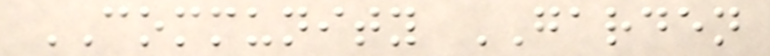COMMUNITY GARDEN
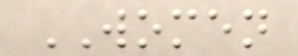WOMEN
